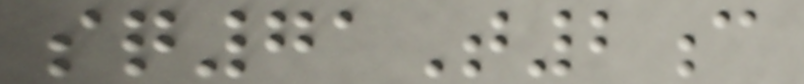sq71T2c
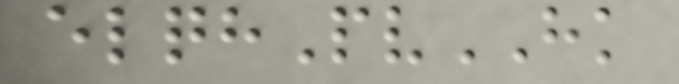elqhPvHK
